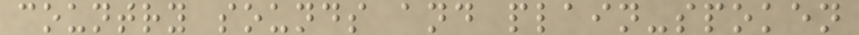country sounds and plain-spoken
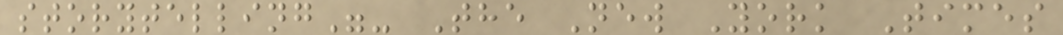storytelling"- The New York Times
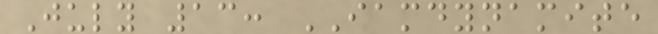July 13: IAMDYNAMITE
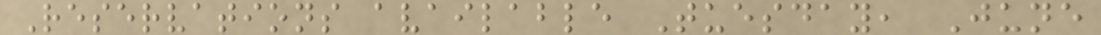Reservations available Tuesday, June
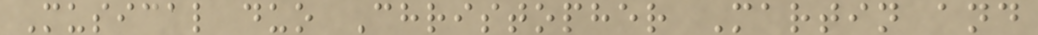Musical duo Christopher Martin and
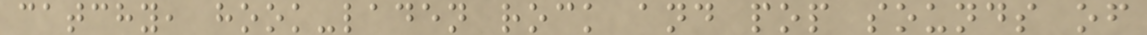catchy, hook-laden rock and pop sounds of
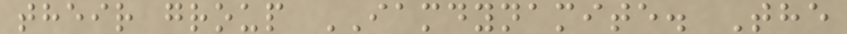their group IAMDYNAMITE. The
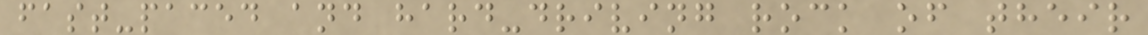fast-paced and hard-driving rock of their
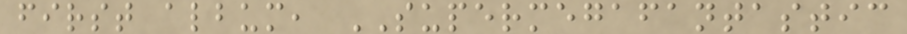first album, SUPERMEGAFANTASTIC
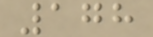178
